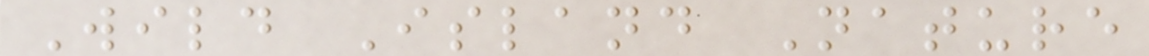Wild Island Nature
